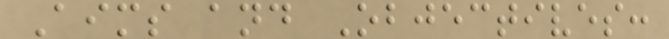Aims and Objectives:
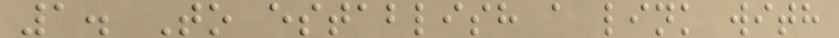1. To establish a link with
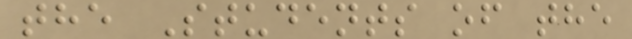the Students of the
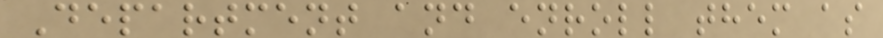Department and enroll them as
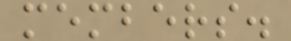members.
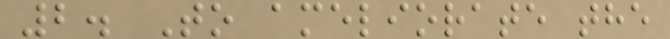2. To ameliorate the
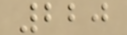220
